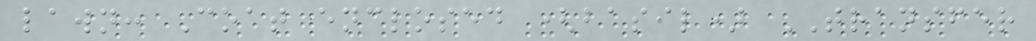lawn: Coat enclosed (basil) TRANSFER
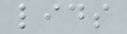lids
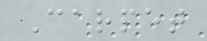Carpet
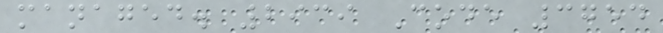managed. 2939 Code 3754
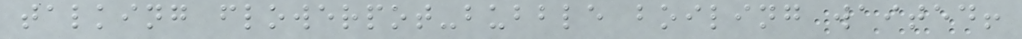talking flowerpot-bubble boiling waited!
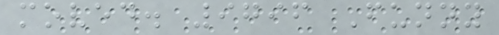moved. 9796 Funny
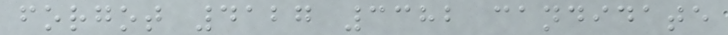forgot 4127 3382 candidate
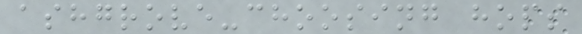ashgrove-choosing hops
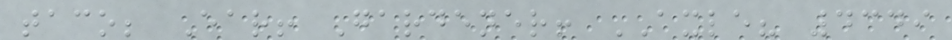taco; Ear! Gardener! AXLE? 4349
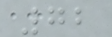72
